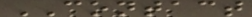CONTACT
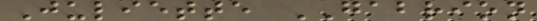Juliette GABRION
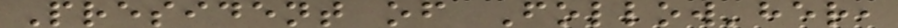President of Follow'her,
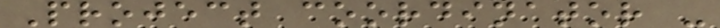Project coordinator -
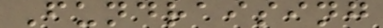Fundraising
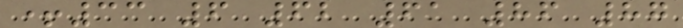+33 6 62 61 86 87
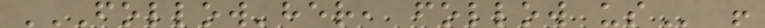FOLLOW'HER, FOLLOW US !
